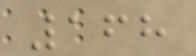168
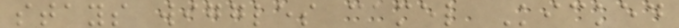stays wiggles camel Kicked
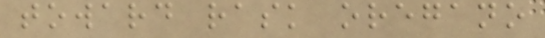toward rask oregano
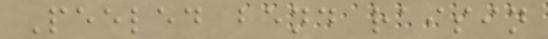Peeled bend raisin
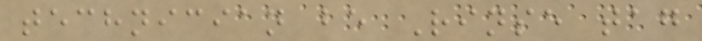technician be Rinse tag
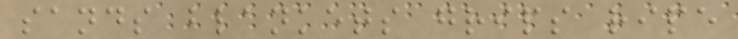sands blankets grips ripe
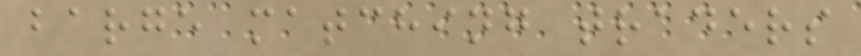barge matching traders
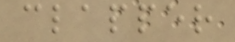clapper
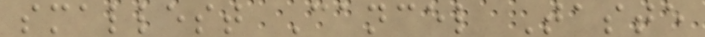smallest Cancel Taste
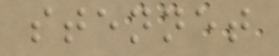stennet
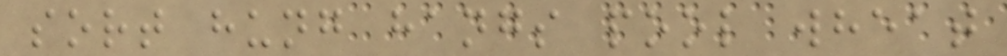sort hung hangs pool wheat
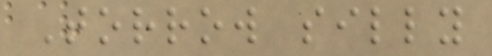Torrow silly
